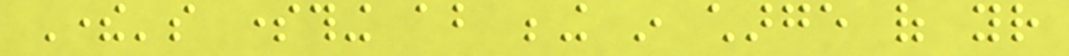There's something about being in charge of your
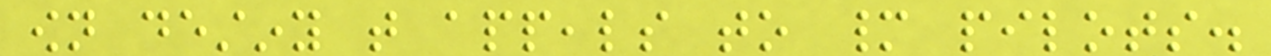own destiny that appeals to many pilots.
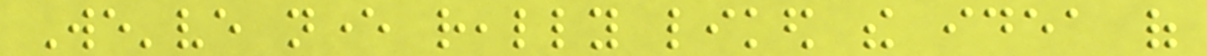We've never really liked the idea of
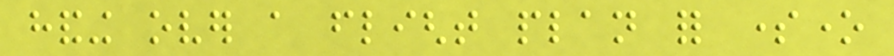handing over a flight plan for someone
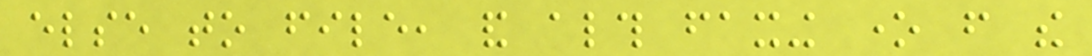else to file, and although faxing one from the
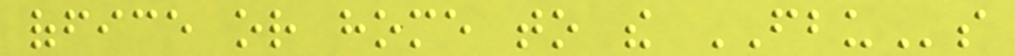office or home to the FBUs
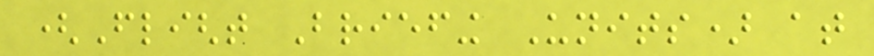(Flight Briefing Units) at
